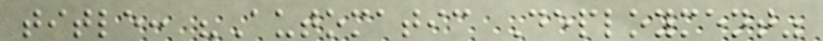title: "Automatic Deployment"
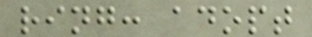ring: adopt
